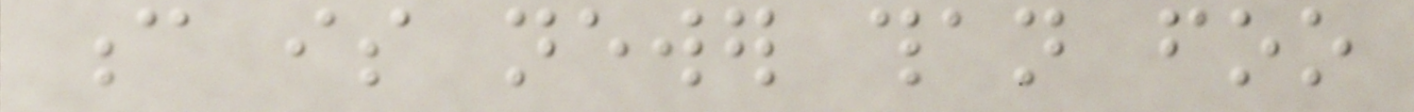c is newer than foo
